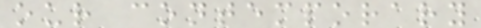our contemporary
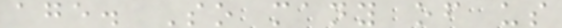age. So many of us
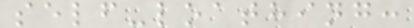self-loathing:
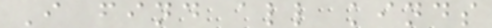I find all kinds
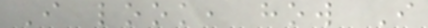I look, how I
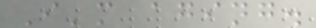I'm aging.
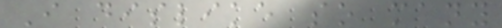I dislike so many
